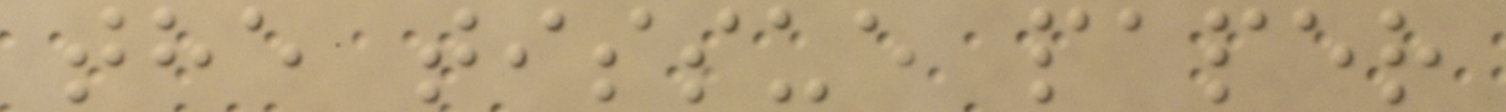the tissue paper
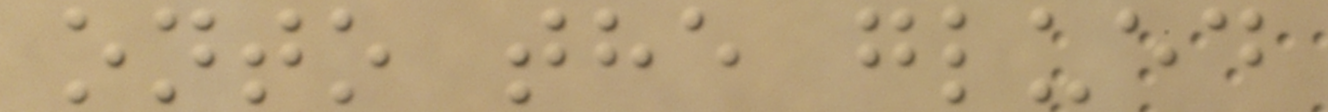onto the glued
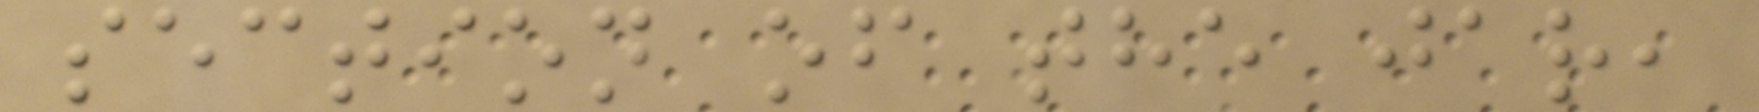section of the jar,
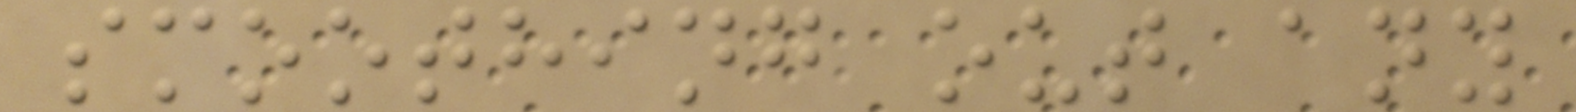smoothing out any
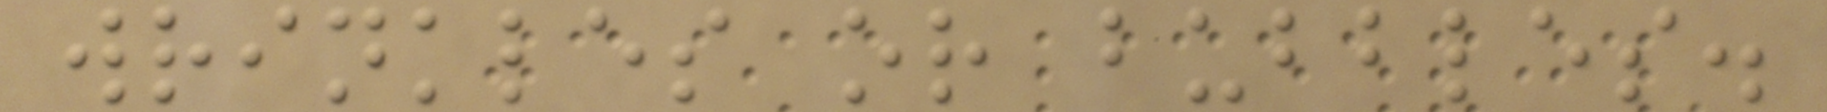wrinkles or bubbles.
